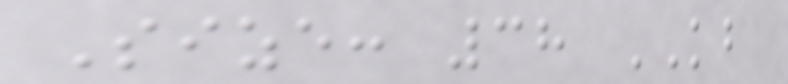Size: 38 KB
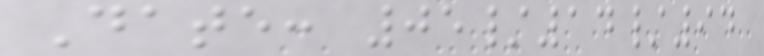Date: 05/14/94
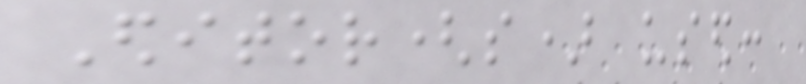Editor(s) used:
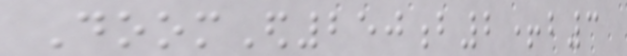DoomEd250b2+b3
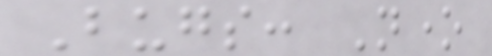Bugs: None
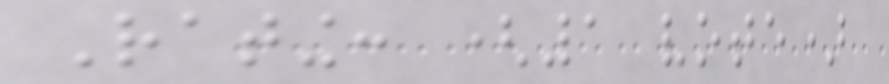Rating: (1 vote)
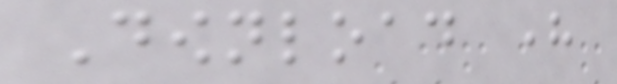Download here
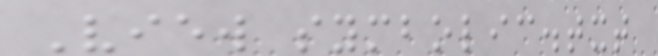View symbolic.txt
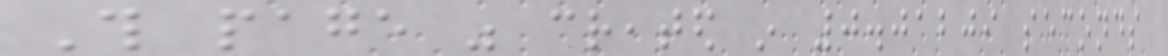This page was created in 0.01209 seconds
